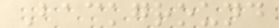Background
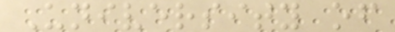University of
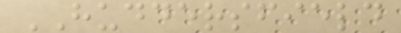HUDDERSFIELD
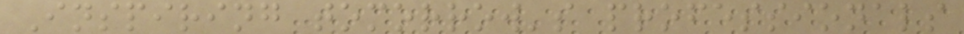Inspiring tomorrow's professionals
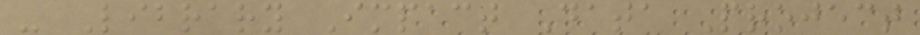- Library Impact Data Project
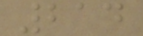214
